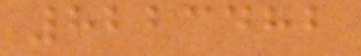8223482
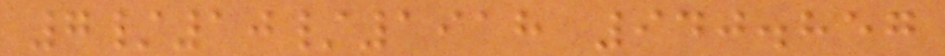7/10/1918 940.857
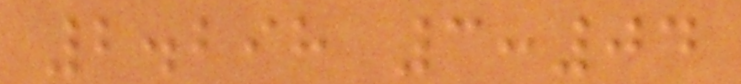2.298 3:04
